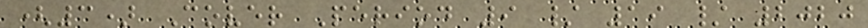(3) Cover Period 9 / 19 / 2020
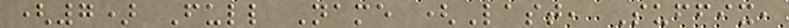(7) Full Name (Last, Suffix,
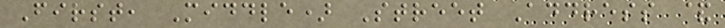First, Middle) Street Address &
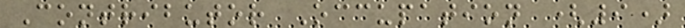Contributor Occupation (9)
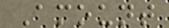Amount
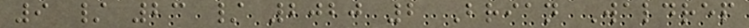9 / 23 / 2020 2 Brian Waldrep
